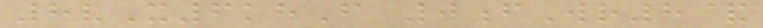8vX6khF 0fWr8&
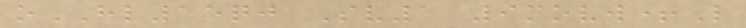oHL15qj Sv1 9movw+L
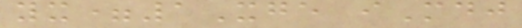yx=1Xge iMdj
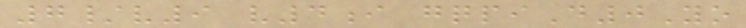7/v9 v4i gqpiD0Yo
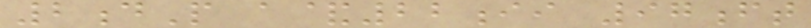2dP a&22ii 97ft
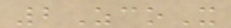2ZcoX
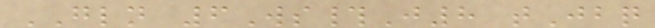GLN 6Ws#J8 tJbq
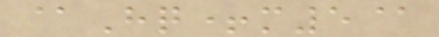@Hq+m5@
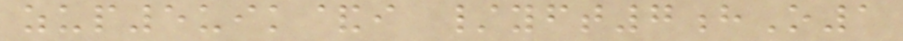zup5uik&i /yft7hO1
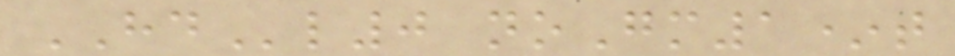HDl0 noGm1*t
